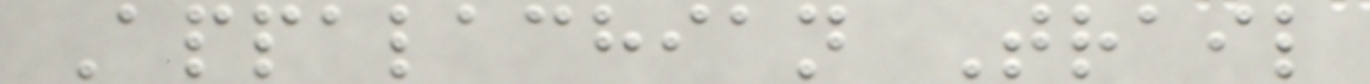Appalachian Trail
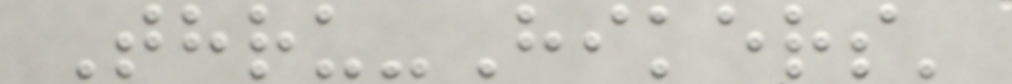Thru-Hikers'
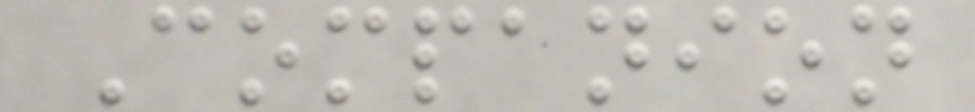Companion
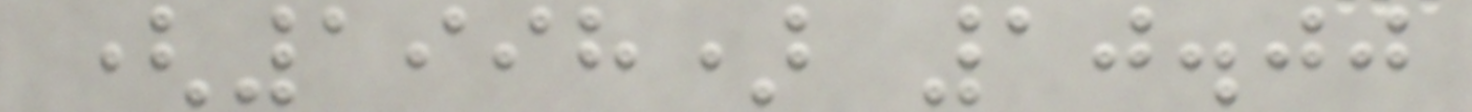(1998) 10.00
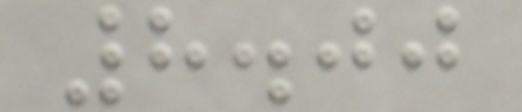8.00
